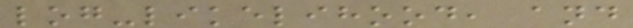log-likelihood, and
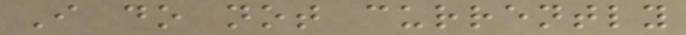I do not currently
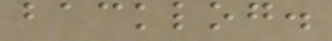backlog.
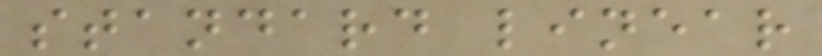standard linear
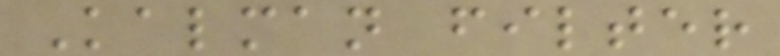Kalman filter
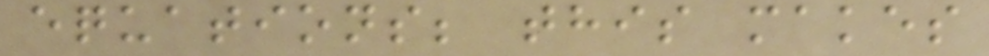equations; this makes
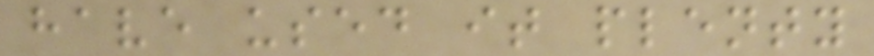have used it plenty
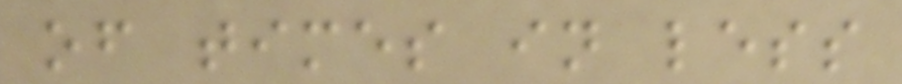of times in less
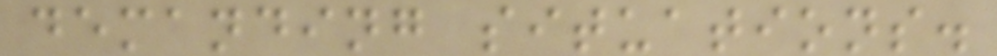demanding situations.
